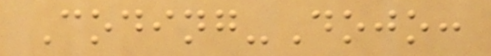Coding-Dojo:
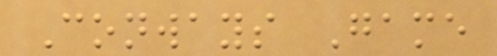Conways Game
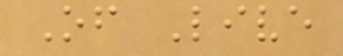Of Live
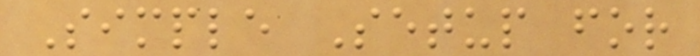Simple Setup for
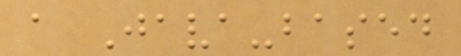a Java-based
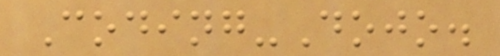Coding-Dojo.
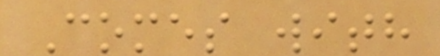Comes with
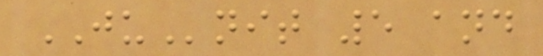JUnit 5 and
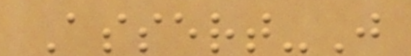Assert-J
